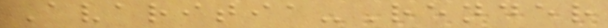Avaritia-Render
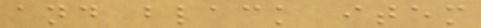and black item
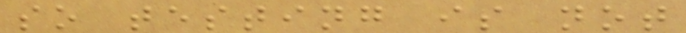so testing is not
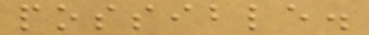possible.
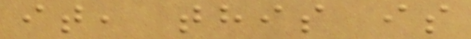it, this is
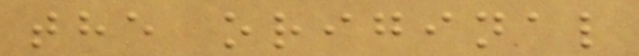the original
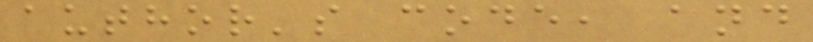author's code, and
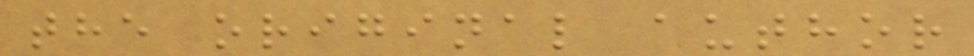the original author
